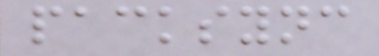packsync
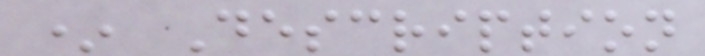* Description
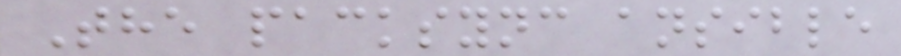The packsync ansible
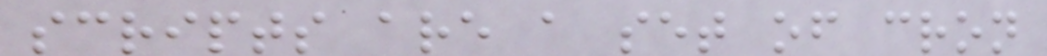scripts are a set of cron
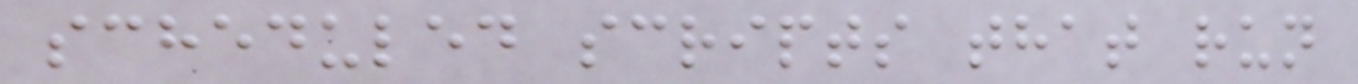scheduled scripts that run
